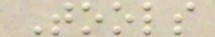Tools
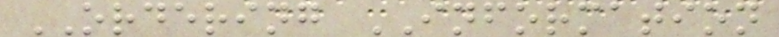ORDERING INFORMATION
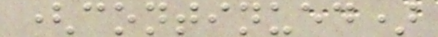(continued)
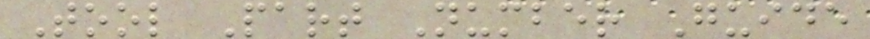Tool Part Number Guide
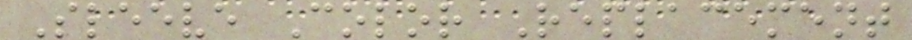Sleeve Color Replacement
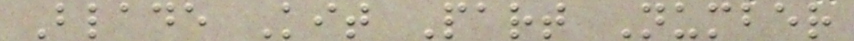Blade Kit Part Number
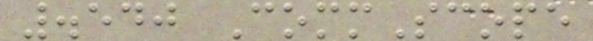.540 CommScope
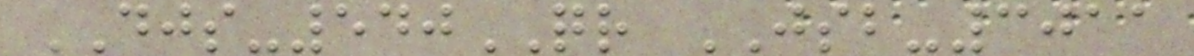DJS-540QR JSB-3011
